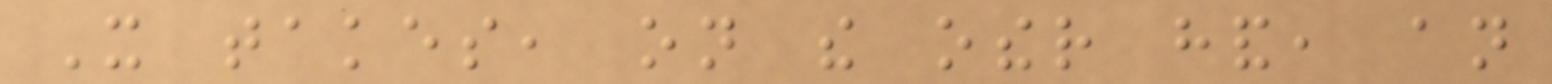It takes, on the other hand, an
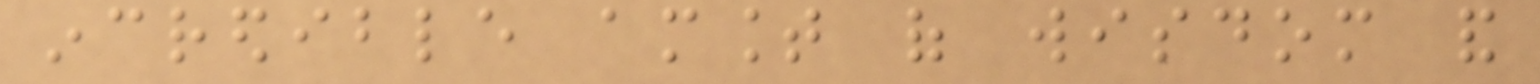incredible amount of wisdom and
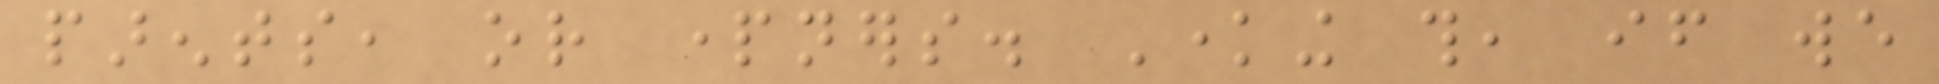parents, or partners. Knowing this, if we
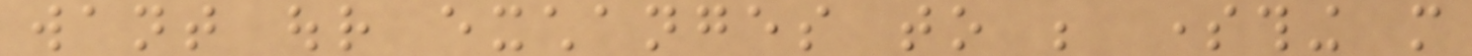want our exchanges to be something more
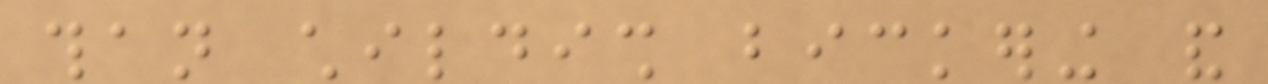than childish bickering and
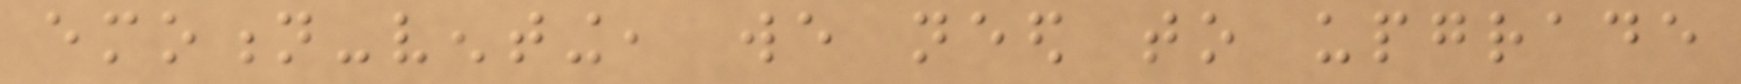emotion-venting, we need to upgrade
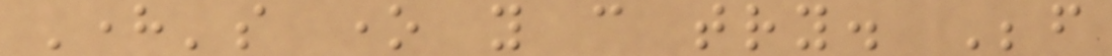Here's one you can try. Before
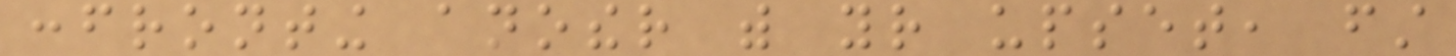confronting another with your upset, first
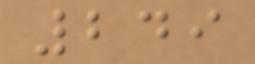249
